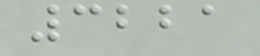3221
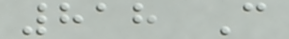818 C
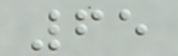65
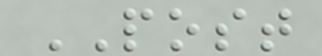POST
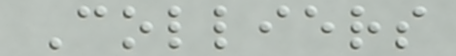Colliers
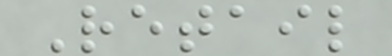Retail
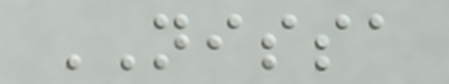NISSA
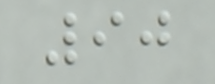90
